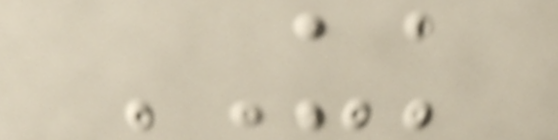UK
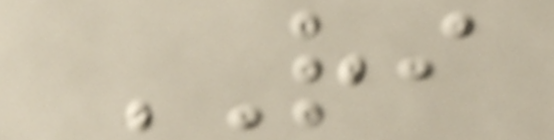RI
